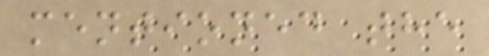mentioned the
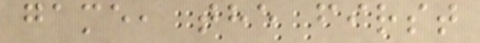game, the first
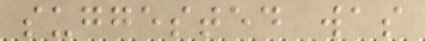suggested was
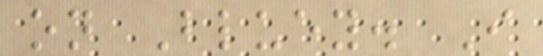on Bluey. I
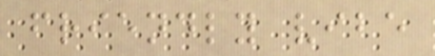friendly vibe
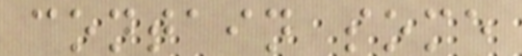contain some
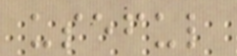useful
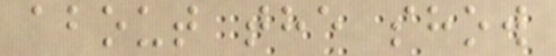about the show
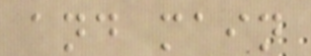and main
